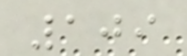109
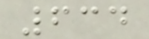634
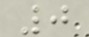0
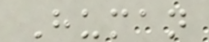Human
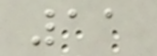11
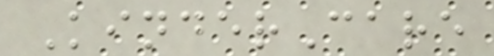KinderCare
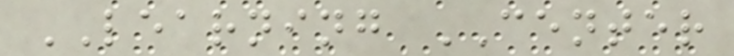LEARNING CENTER
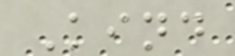Kind
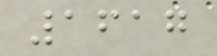1617
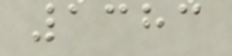1383
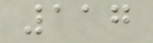117
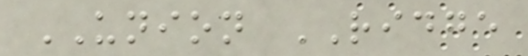UNION RIDGE
